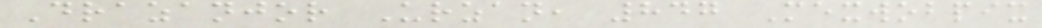Drazanjor Urzan, 847 Mexwobpix
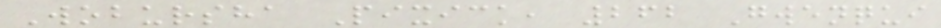Wobursha Pixick, 262 Gwenqui
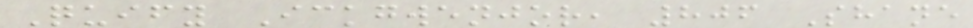Quify Ickgwenjor, 806 Shane
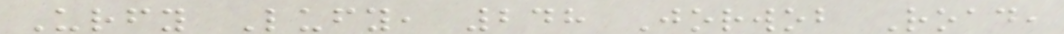Urfy Lufy, 248 Jorwob Road,
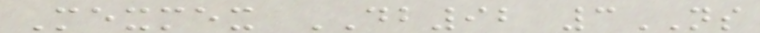Mexmex DB92 3NS
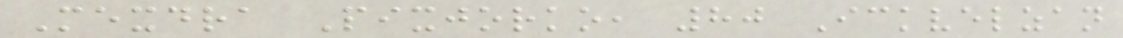Mexdra Pixjorko, 80 Ickvelzan
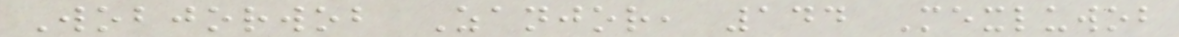Wobjorwob Zanjor, 144 Mexluwob
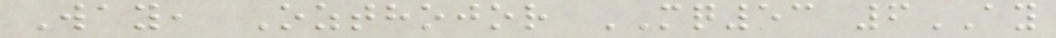Way, Ozthojor MQ53 6AY
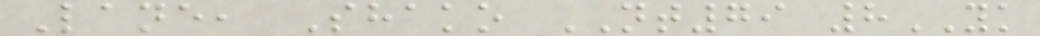Lane, Shako NT79 8YK
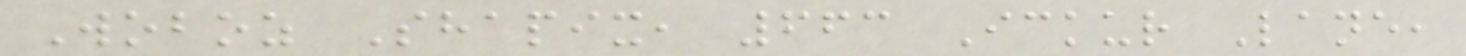Woboz Shapix, 663 Ickur Lane,
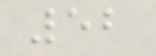52
